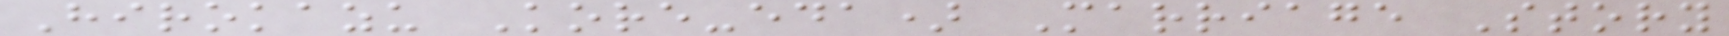Hirokazu Kore-eda) Marriage Story
